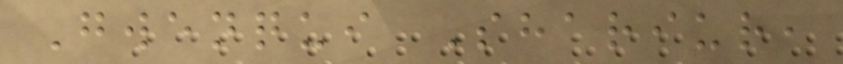Gwenqui Shariur,
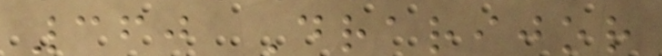360 Drarijor
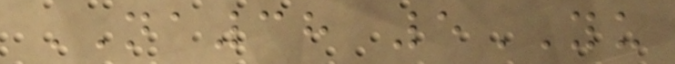NA38 5YU
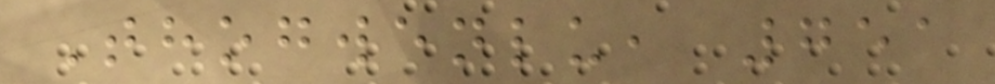Thogwenlu, 751
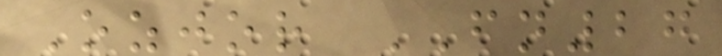Ozjor FN27
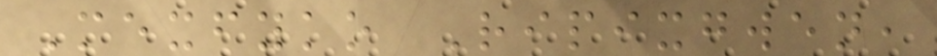Mexfyko Ripixgwen,
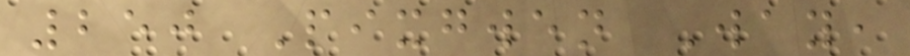250 Pixgwen Way,
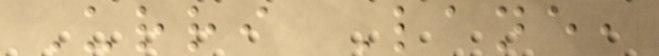Urri Lane,
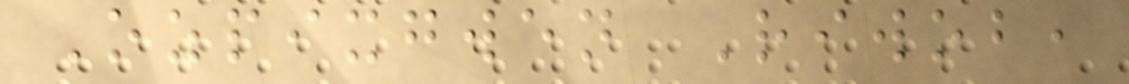Ozpixgwen Riwob,
